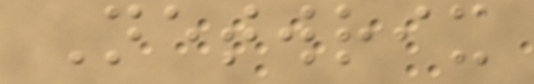Netwrix
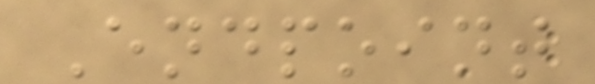Endpoint
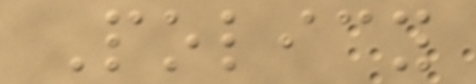Policy
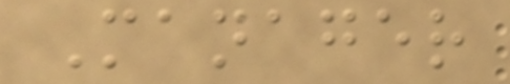Manager
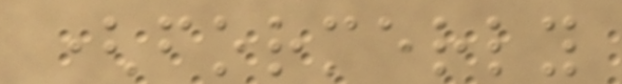(formerly
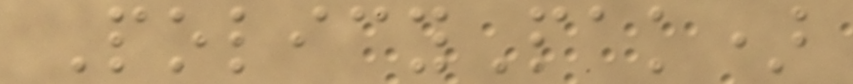PolicyPak)
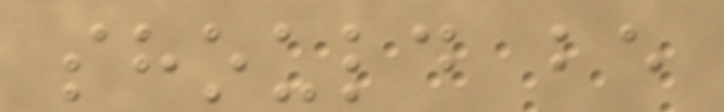should be
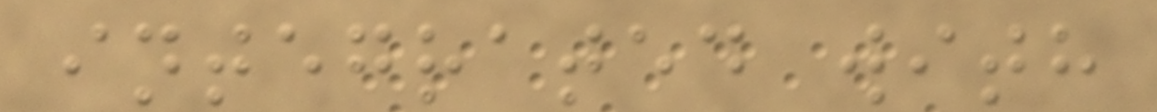integrated with
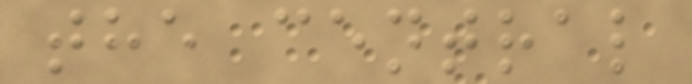the central
